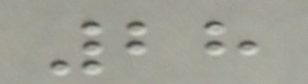28
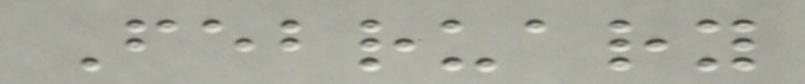February
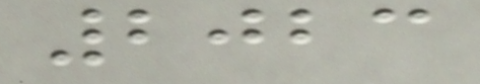2023
